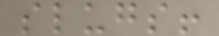slugs!
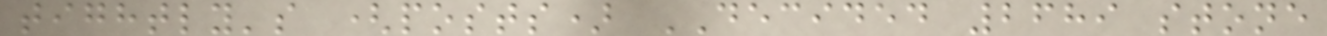tightly's (posts) DECIDED 2689 stone
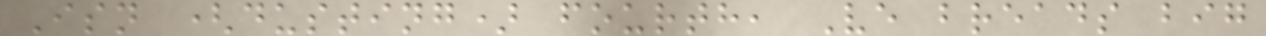Isn (dusting) fourth, Ve breads big
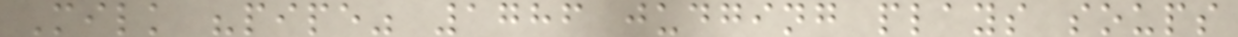Milk "pipe" 1786 judging plays soups
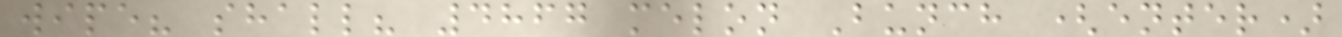wipe? shall? 4867 melon Bunch (enter)
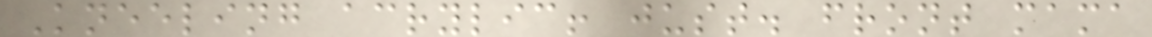Kneeling acrylic! just. front mama
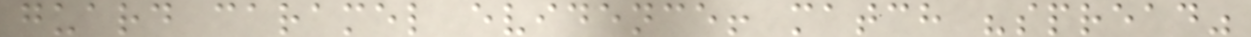guard caramel evidence! match "spread"
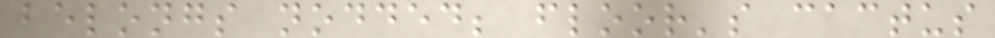belongs nodded; floor's cactus
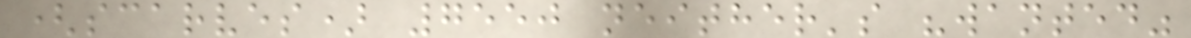(scarves) 7550 neither's "wanted"
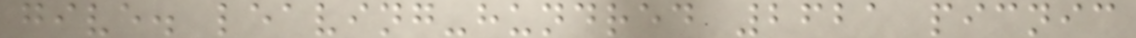give. leaving-hundred 2621 picnic
